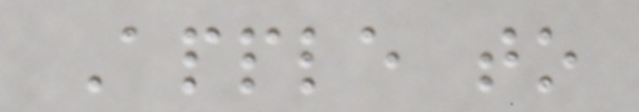Apple to
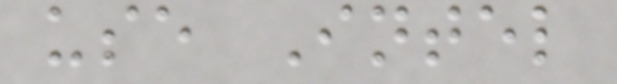use Intel
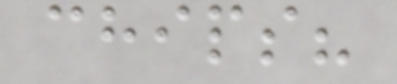chips?
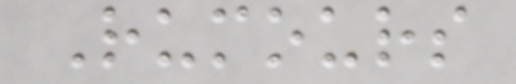Rumours
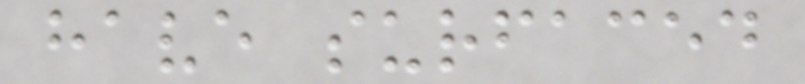have surfaced
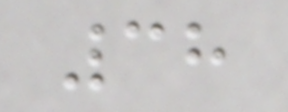38
